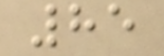85
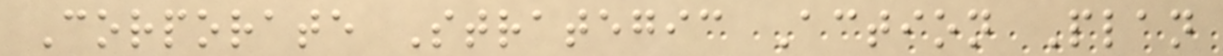Corporate Strategic Action Plan
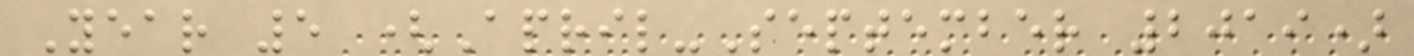Year 5 (April-September 2019)
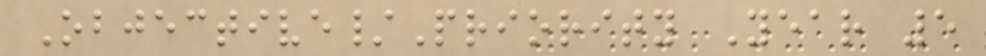Objective/Priority Year 5
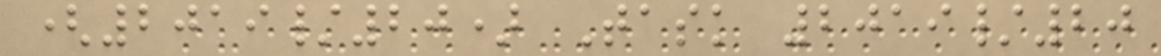(2019/20) Task 2019/20
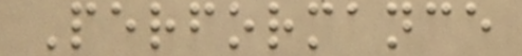Performance
